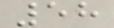58
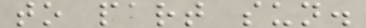to part sun.
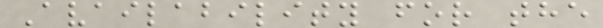Availability for the
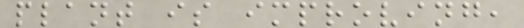plant is improving,
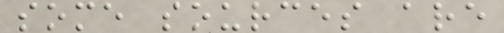some sources are
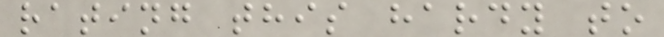rating this hardy to
